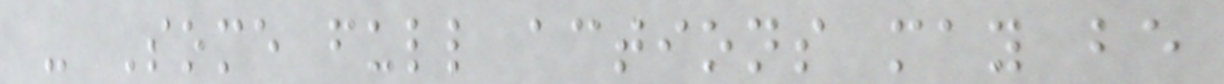- Some full actions may be
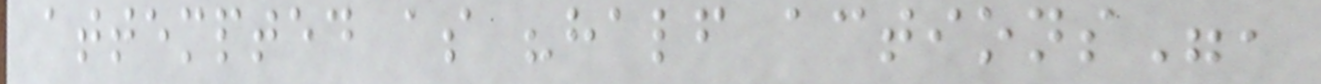attempted as "half actions",
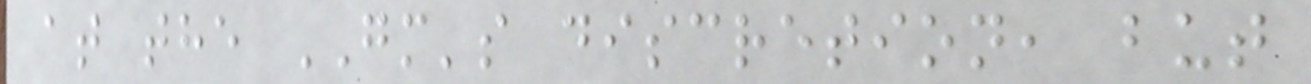at the GM's discretion, but
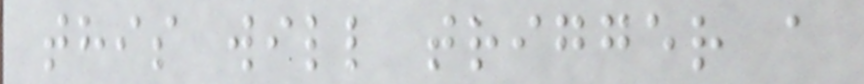this will trigger a
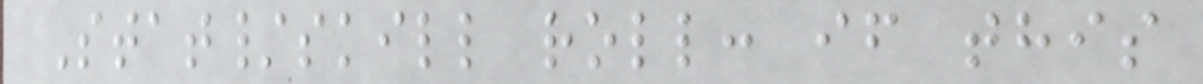Stat/skill roll: if this
